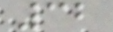32
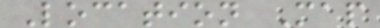Location Map
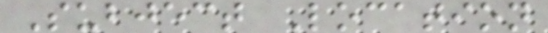Subject Location
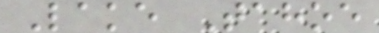Lake Tahoe
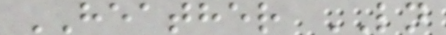HEATHER LN
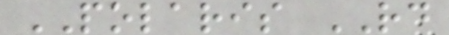POLARIS RD
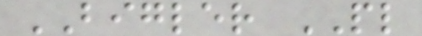BIGLER PL
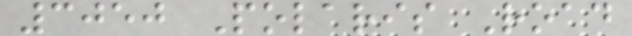3050 Polaris Road
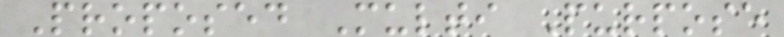Proposed Multi Purpose
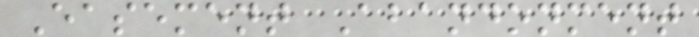Easement Abandonment
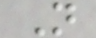N
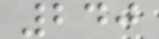240
